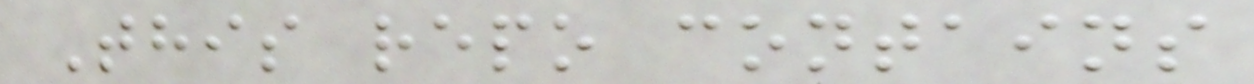This repo contains
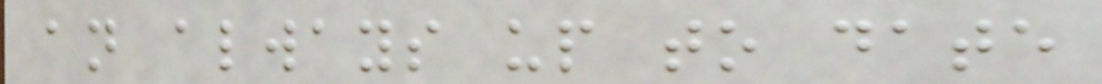an always up to date
